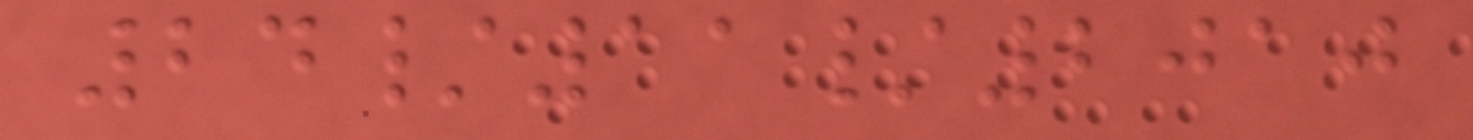24/11/2010
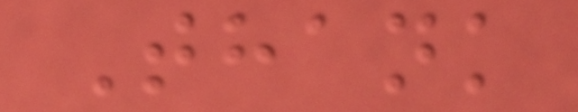Thank
